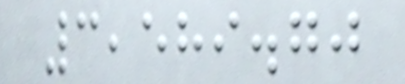3,589.70
